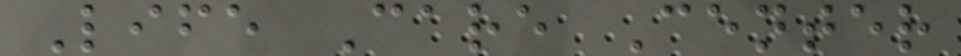Life Care Center
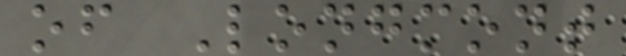of Longmont
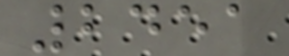2451
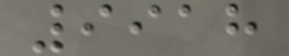9918
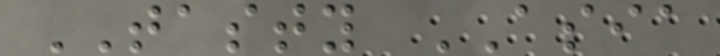TASTY ASIA
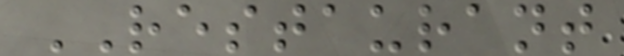RESTAURANT
